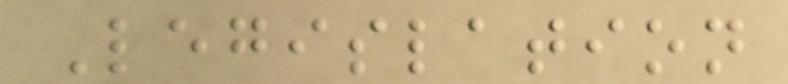Legislation
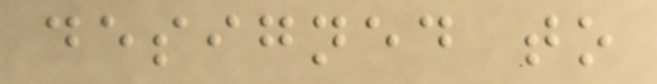designed to
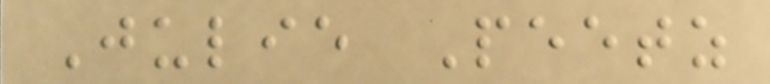Julie Peetz
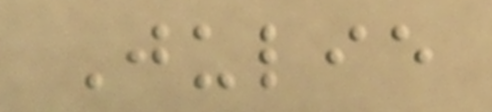Julie
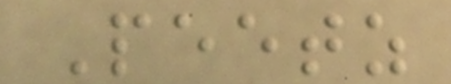Peetz
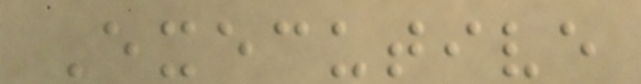Executive
